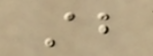About
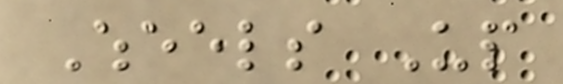Wheels Up
